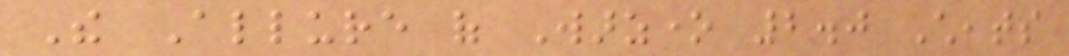The Allure of Warzone 2.0 Cheats
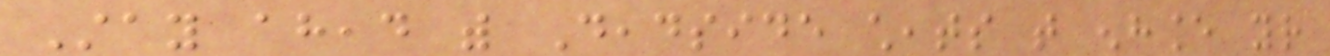Stay ahead with Deadside cheats that enhance your
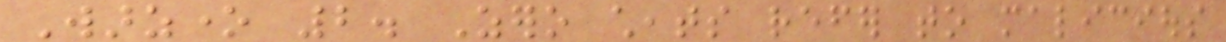Warzone 2. Zero cheats refer to malicious
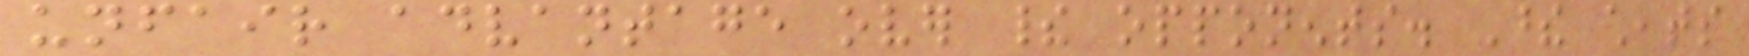unfair advantage over their opponents. These cheats
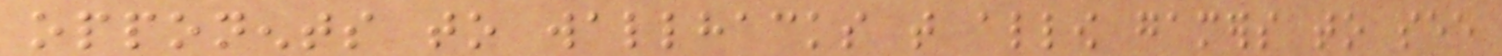opponents to wallhacks that allow gamers to see
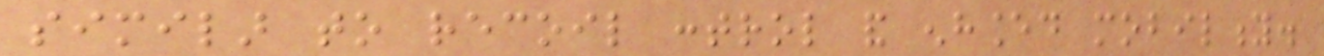similar to recoil control and enhanced mobility.
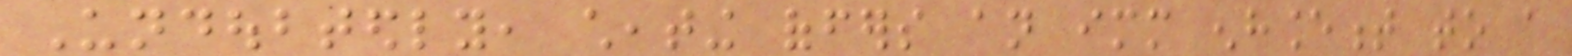Undoubtedly, cheating offers an immediate enhancement to a
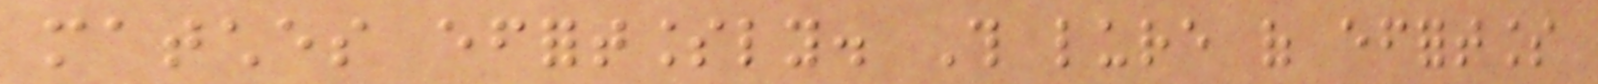matches effortlessly. This lure of effortless
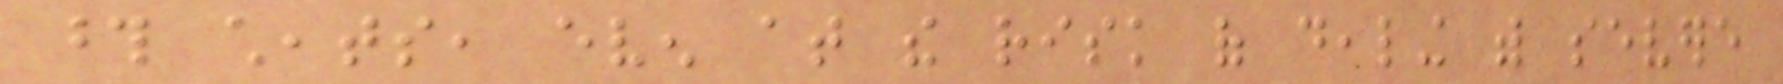those cheats, even at the risk of dealing with severe
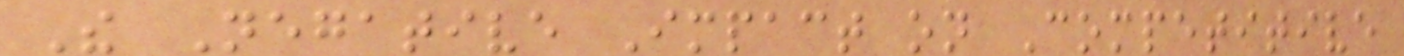The Negative Impact on Competitive
